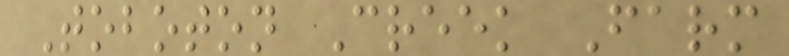Toboton Creek Farm
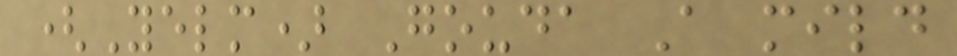(Yelm) Gouda A mild
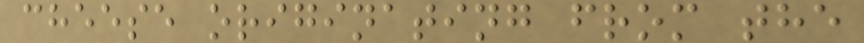cheese originating from the
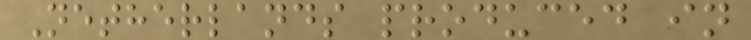Netherlands produced in
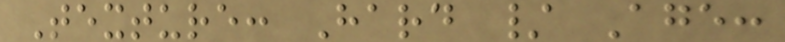Texture: Hard / Age:
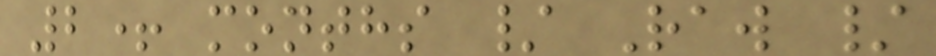2+ months / Raw /
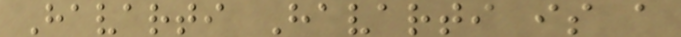Havarti Havarti is a
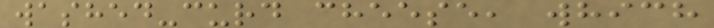washed-curd cheese, which
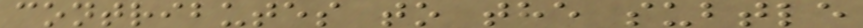contributes to the subtle
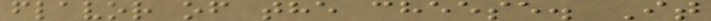flavor of the cheese. It
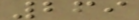269
